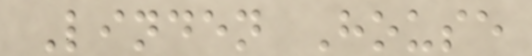Linden House
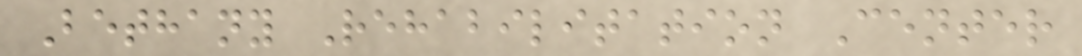Bethany Rehabilitation Center
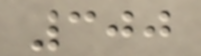300
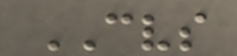CVS
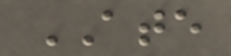ATE
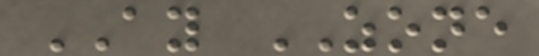AY ZONE
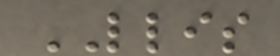LLIS
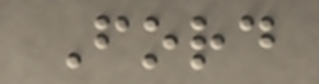Ford
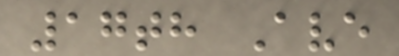17th Ave
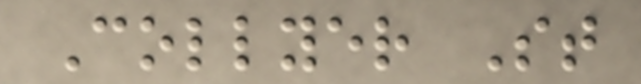Collyer St
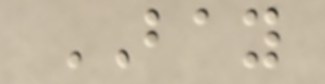BAY
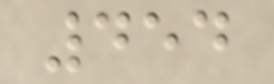454
